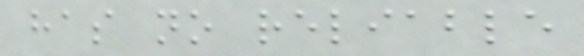has no reliable
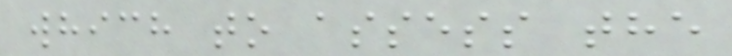which to assess the
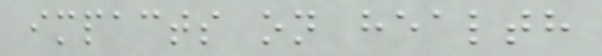impacts on health
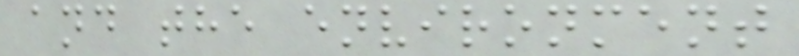and the environment
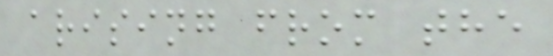arising from the
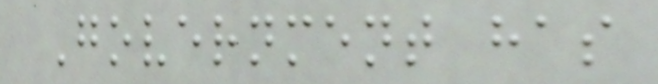Government has
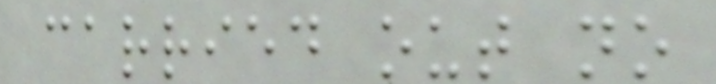carried out no
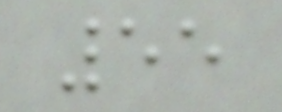55
